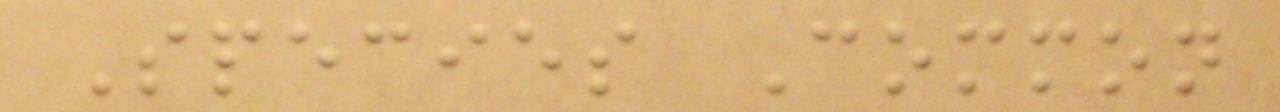Species Common
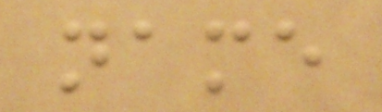name
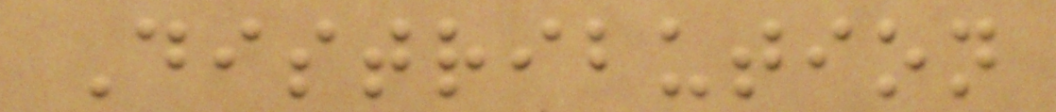Distribution
